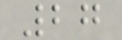27
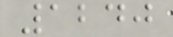1240
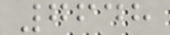7648
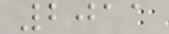2011
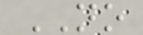NO
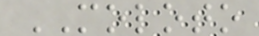MOLOTO
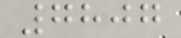7807
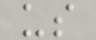us
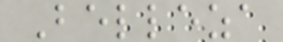Belleza
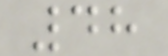48
